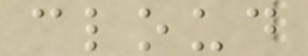cloud
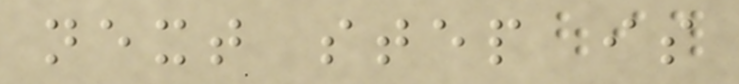next step is
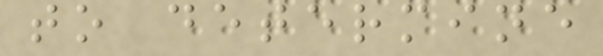to determine
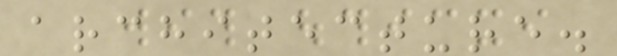architecture.
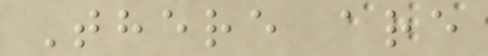There are
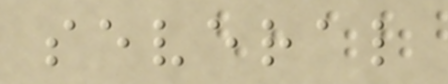several
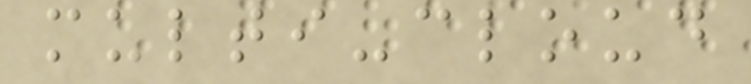multi-cloud
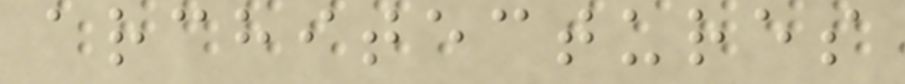architectures
